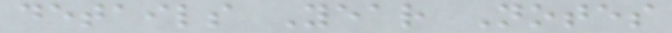details Year Notes
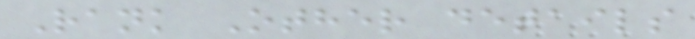Rank Other details
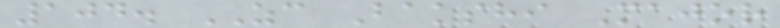104. ZC Bakshi Major
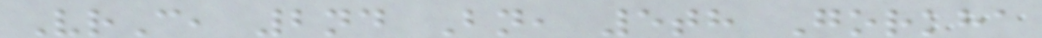VrC, 2nd Bn, 5th Gorkha
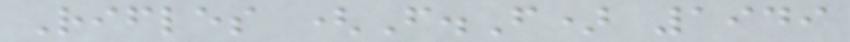Rifles (F.F) 1949
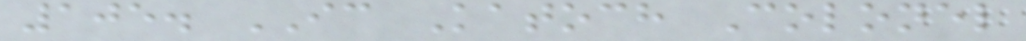105. IC Katoch Colonel
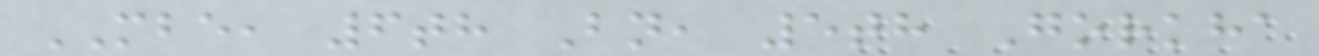MBE, 6th Bn, 5th Gorkha
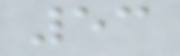53
